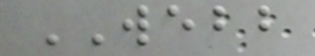WEBB
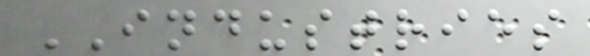INDUSTRIES
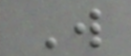W
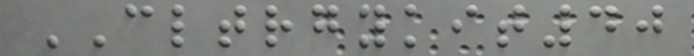CLTRGYKIT40
